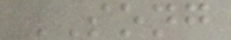SONG
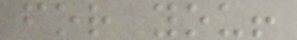for you!
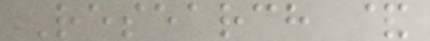Research &
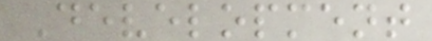Development
